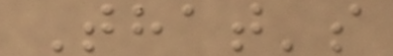That's
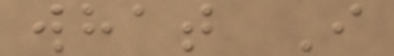what I
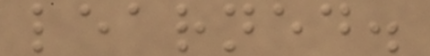learned.
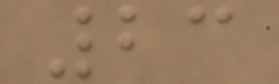23
